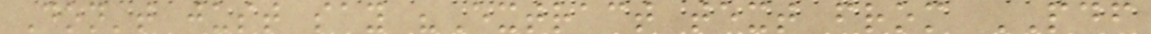Don't just say "Extract text from PDF
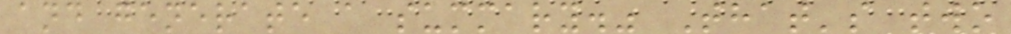and generate a summary." That's two
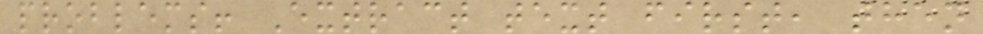problems! Extract text first, then
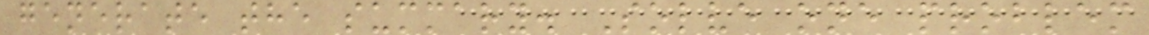generate the summary. Solve one problem
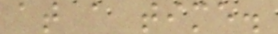at a time.
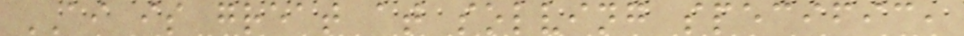AI is great at solving specific,
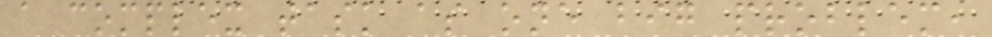a complex task as one big problem,
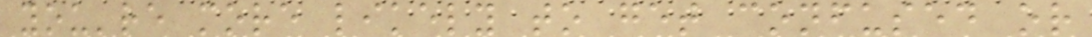you're more likely to get confused or
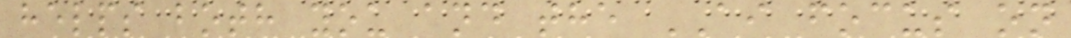helps both you and the AI focus on
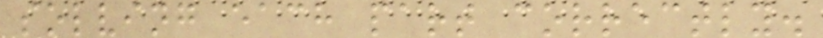solving each part correctly.
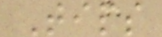Tips
